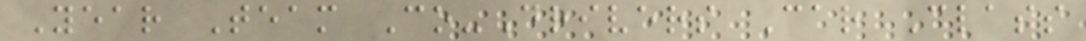Year Team Co-Drivers Car Class
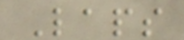Laps
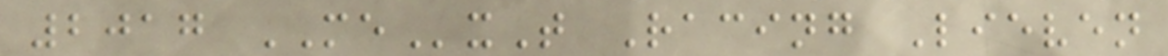2017 MExT Racing Lieven
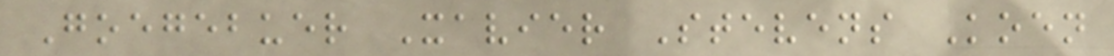Goegebuer Xavier Stevens Koen
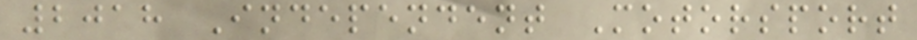2018 Independent Motorsport
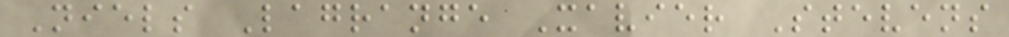Niels Lagrange Xavier Stevens
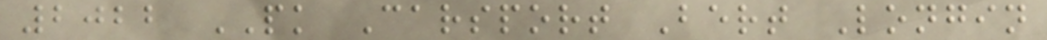2022 PK Carsport Bert Longin
